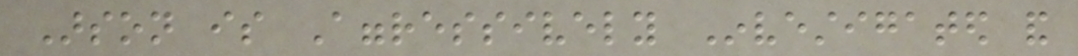Arson is Aggressively Investigated and
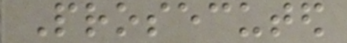Prosecuted
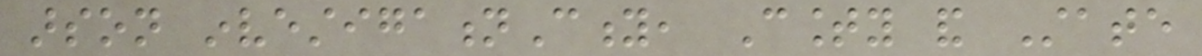arson investigationCity, County and State
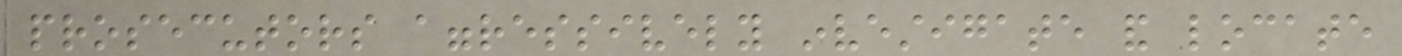prosecutors aggressively investigate and locate
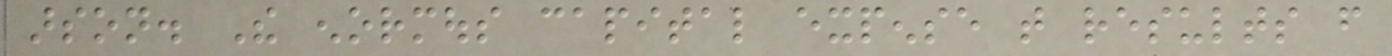arson. The enormous capital expense that results from
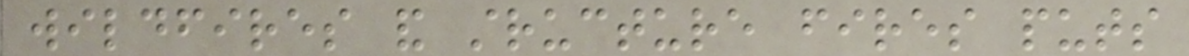wildfires and structure fires puts
